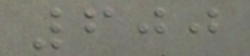600
